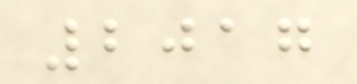2017
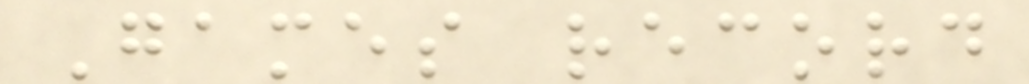Games record
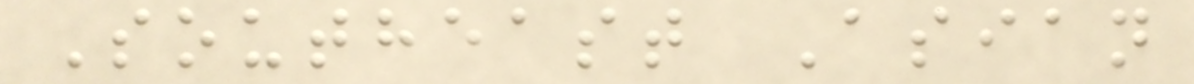Southeast Asian
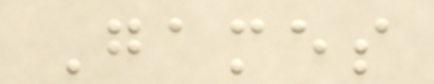Games
